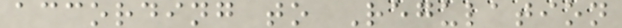according to Regulation
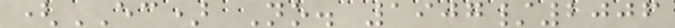(EC) No. 1907/2006
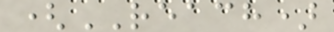(REACH)
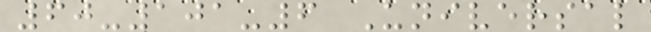60-101-6 Universal
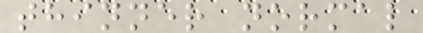thinner normal
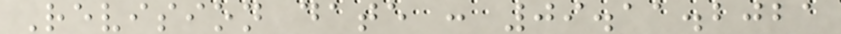Revision date : 09.11.2021
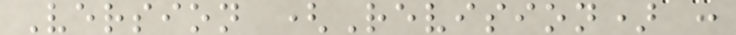Version (Revision) :
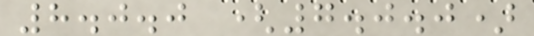8.0.0 (7.0.0)
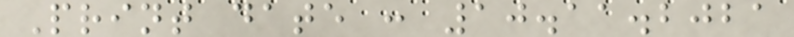Print date : 10.11.2021
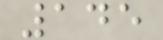145
